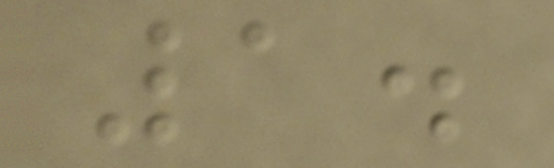1.
